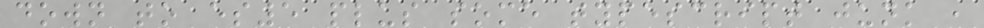down to es5 plus some typescript junk ,
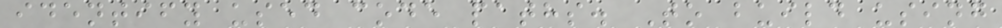identify used code paths. To build using
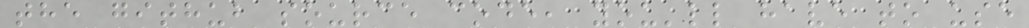the github source code, you'll have to use
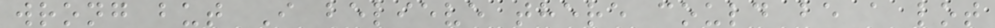wrong but I believe there could be a lot
